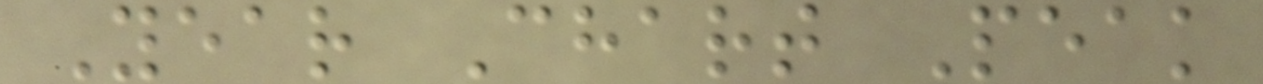Year Chart Peak
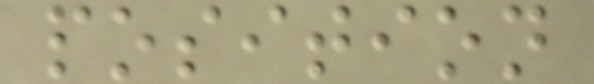position
